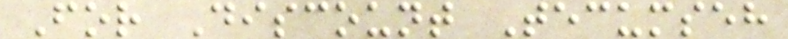For Discount Tecumseh
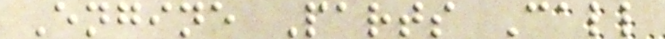Engine Parts Call
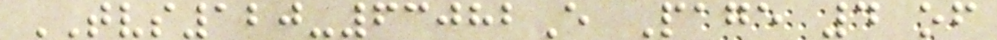TVS120-63082E Page 4 of
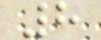8
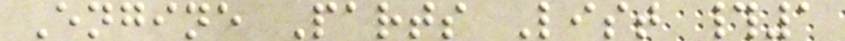Engine Parts List #1
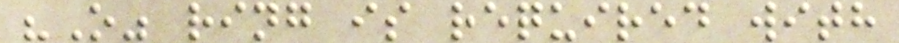"O" ring is required with
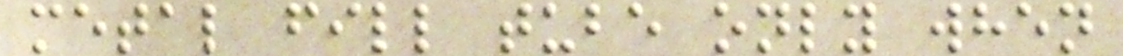metal fill tube only when
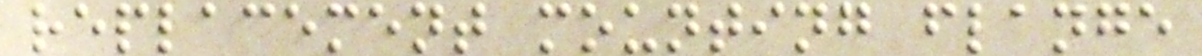replacement mounting flange
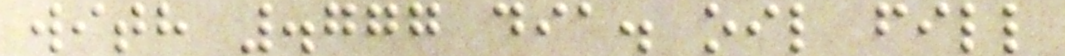with .777 dia. oil fill
